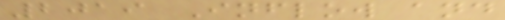2019 Inflow and
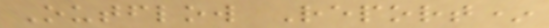Outflow Report*
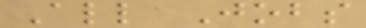All Jobs
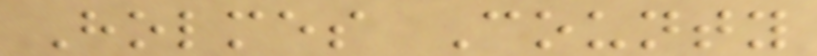Holmes County
